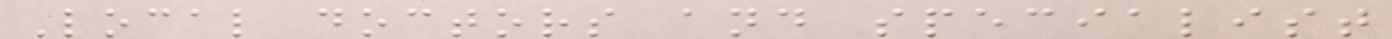Local doctors and specialist
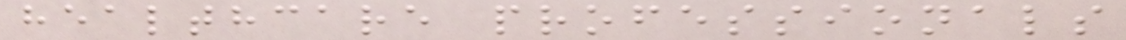healthcare professionals
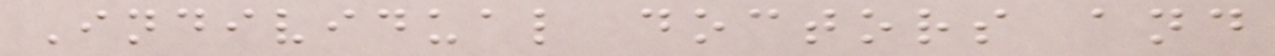Individual doctors and
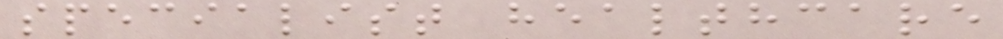specialist healthcare
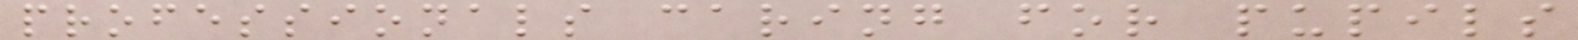professionals caring for pupils
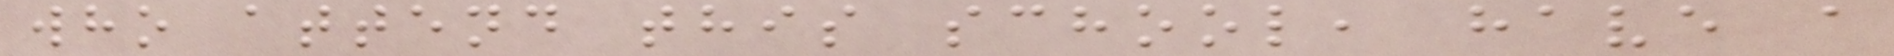who attend this school, have a
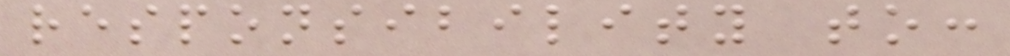responsibility to:
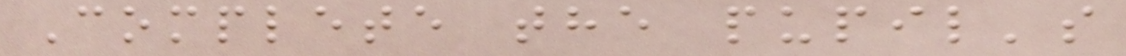Complete the pupil's
